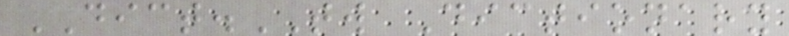DICT.TW Dictionary
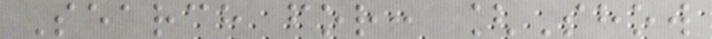Search for: [Show
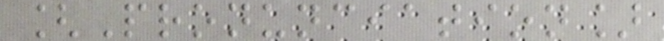[Pronunciation]
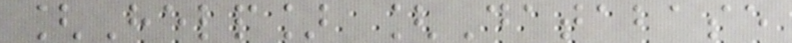[Help] [Database
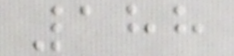188
